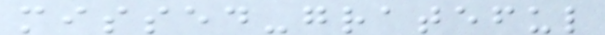missed-grateful
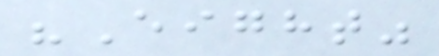"Eight"
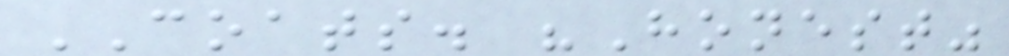COATS. "Honest"
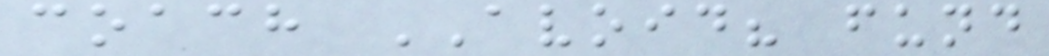coach AVOID? fund
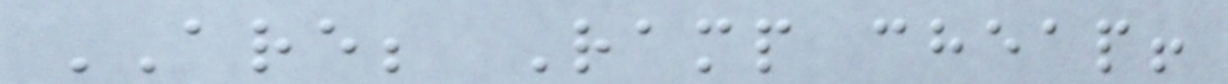ARE; Ramp cheap!
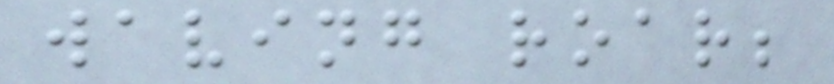waving roar;
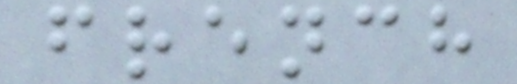french
